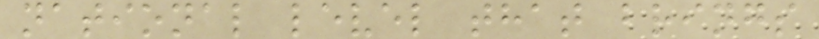national level that brings
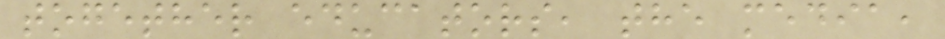together educators, the media,
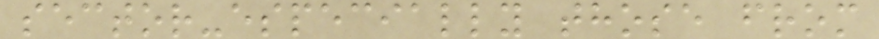sector-especially those from
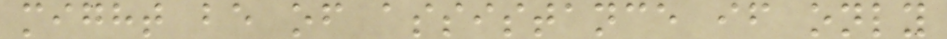might be of assistance if only
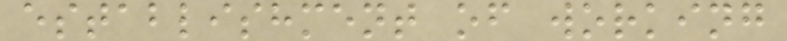establishment of working
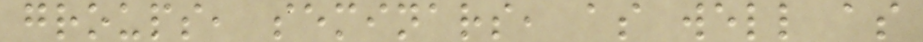groups, seminars, as well as
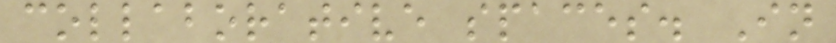collaborative spaces. In
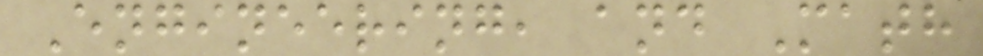Engineering, and Math
